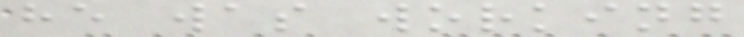he was working
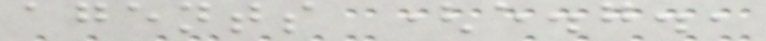agents (e.g.,
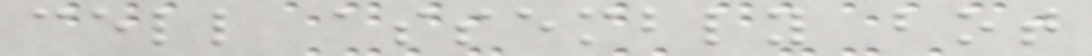cell assembly bot
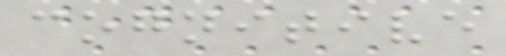cognitive
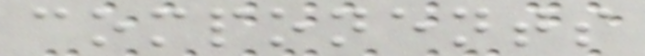components
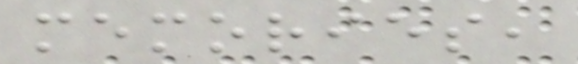memories,
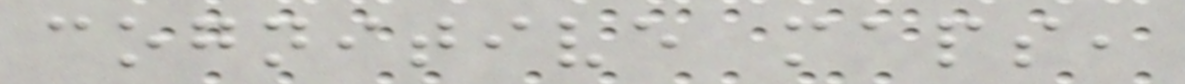cognitive maps,
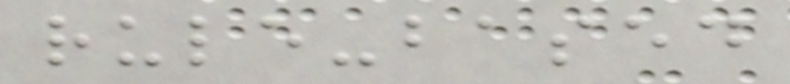rule-based
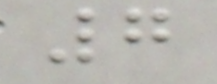7
